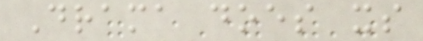Drama does its
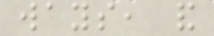ways, and
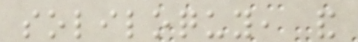soliloquy, and
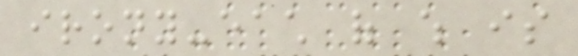irony-each of which is
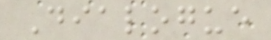Dialogue
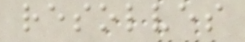resolves
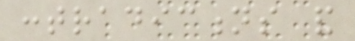contradictions and
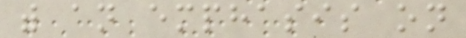with an emphasis on
